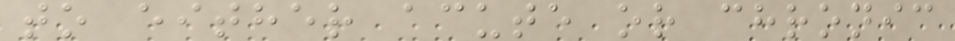to either acute or chronic
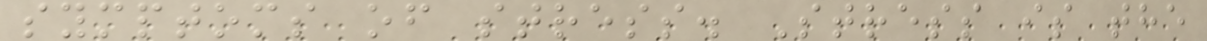symptoms of stress. Stress is the
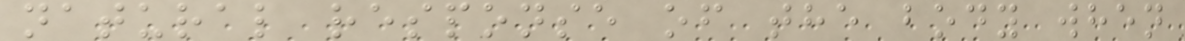natural response of the body when
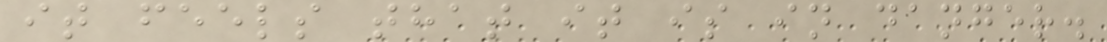it feels that it is in danger.
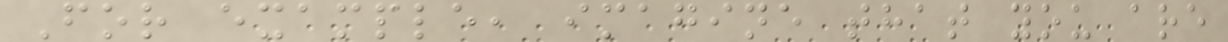For example, imagine that you are
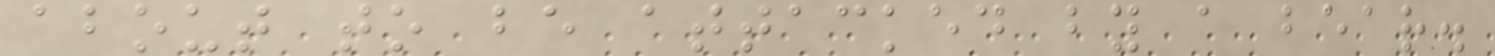about to be attacked by a bear.
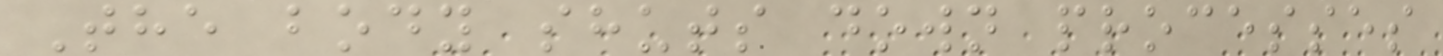The body shuts down processes
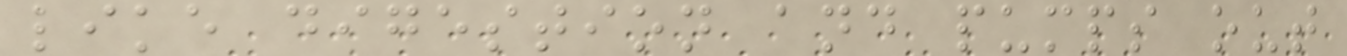like digestion and pumps out
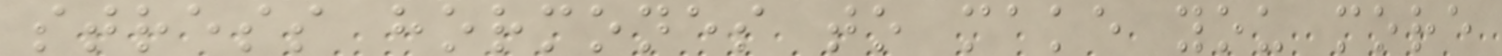stress hormones to make you more
